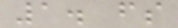1. fs
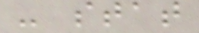- stat
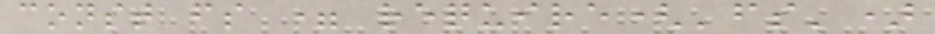const fs = require('fs')
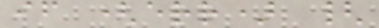if (err) {
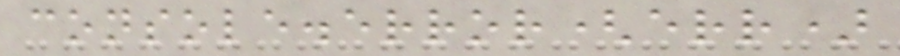console.error(err)
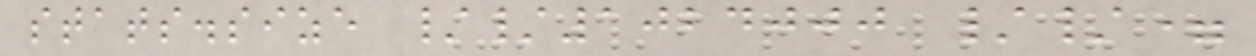stats.size //1024000 //=
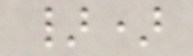})
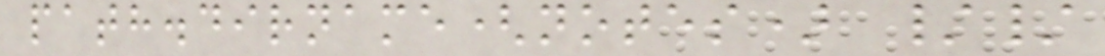path.dirname(notes) //
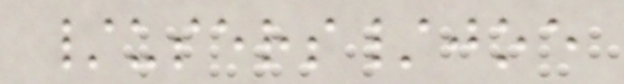/users/joe
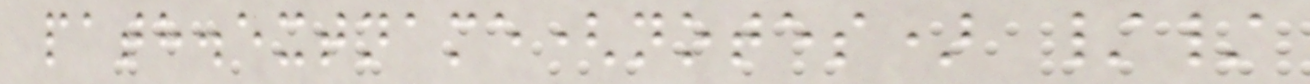path.extname(notes) //
